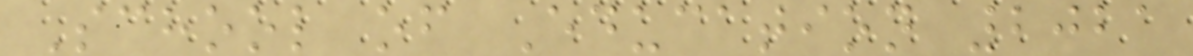School of Education 2021
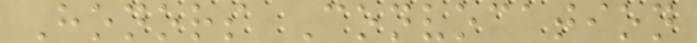Honors Convocation
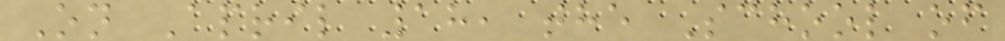On April 18, the School of
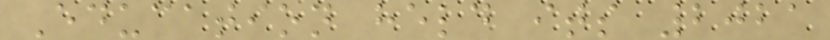Education held its 2021
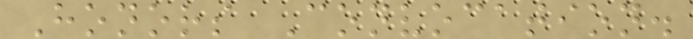Honors Convocation.
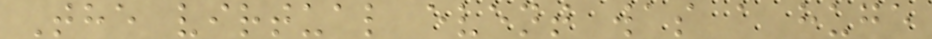The virtual event was a huge
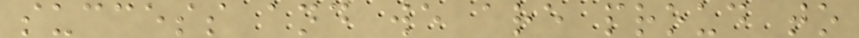success and we are proud to
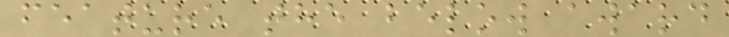feature the below award
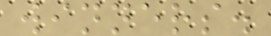winners.
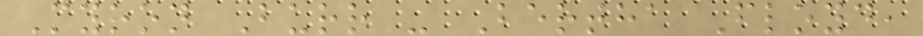Myron Burr - Bertha Floyd,
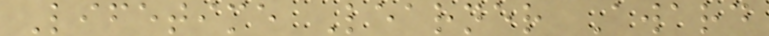Lifetime Learner Award
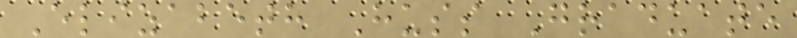Elizabeth Huss Graduate
